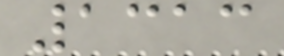1313
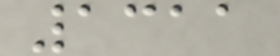1311
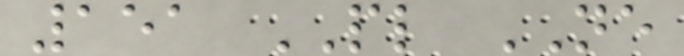151 PL NE
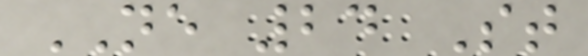NE 24 St
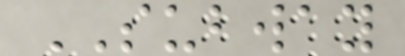SUBWAY
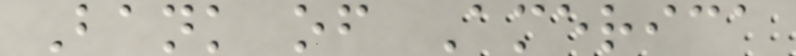Bank of America
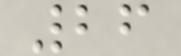26
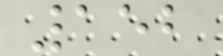152
